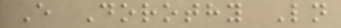E Dorothy Ln
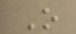O
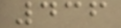436
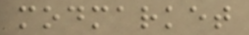modmarket
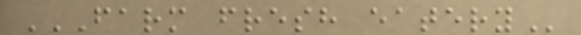FARM FRESH EATERY
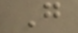G
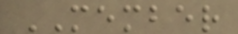MEMBER
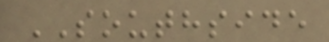SOUTHSIDE
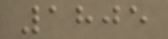1805
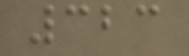323
